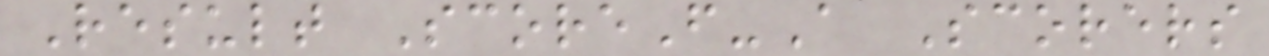Result ScoreF-A Scorers
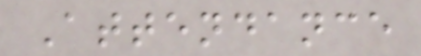Attendance
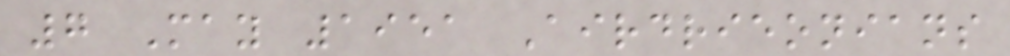7 May 1951 Airdrieonians
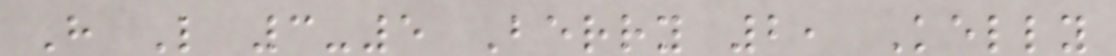H L 3-5 Berry 2, Kelly
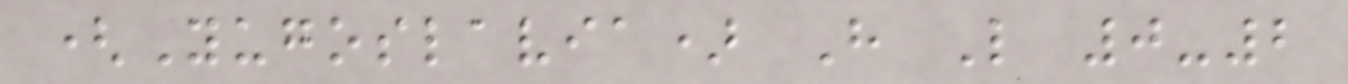(Yugoslavia) H L 0-2
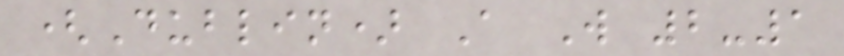(Dublin) A W 2-1
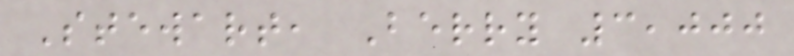Stewart, Berry 3,000
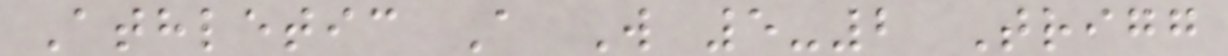Athletic A W 5-2 Trigg
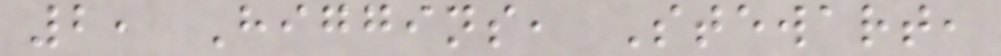2, Higgins, Stewart,
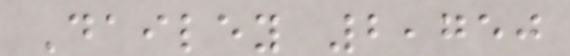Dailey 2,750
